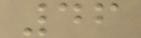46
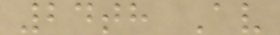24th Av
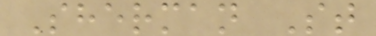Sherman St
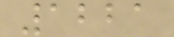1221
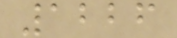1226
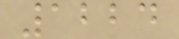1224
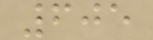605
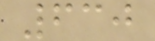630
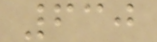630
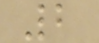2
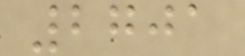2701
